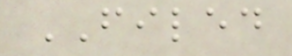FILED
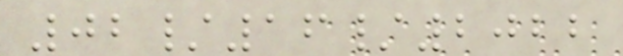02/16/2022
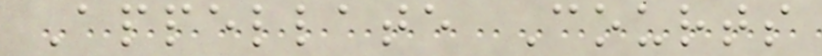Appellate Courts
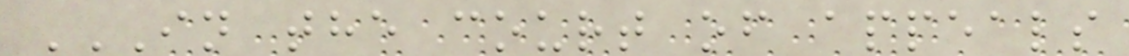IN THE COURT OF APPEALS
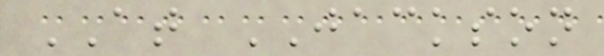AT JACKSON
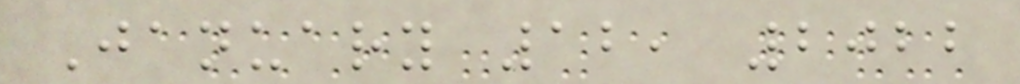January 12, 2022
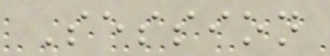Session
